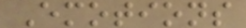Emotions
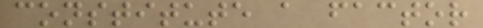constitute a factor
